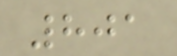801
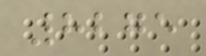8275
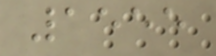1555
